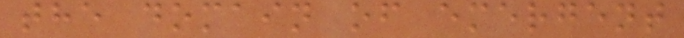the domain of emergent
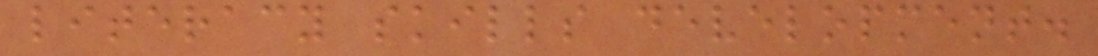literacy skills development.
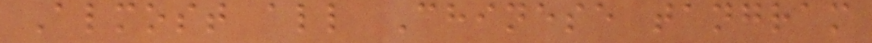Almost all Chinese tangram
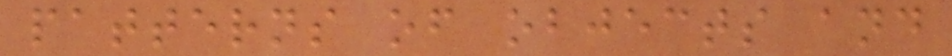patterns of objects and
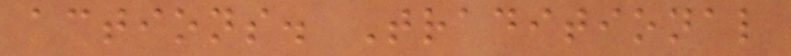actions. Traditional
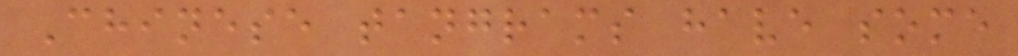Chinese tangrams have some
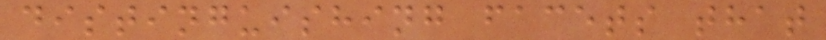distinguishing facets that
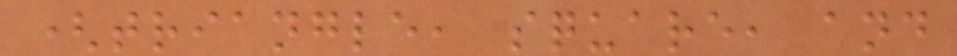(triangle, square, and
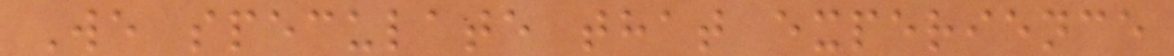We speculate that experience
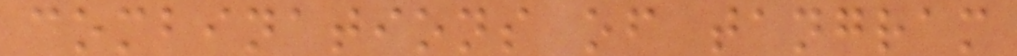combinations of tangram
